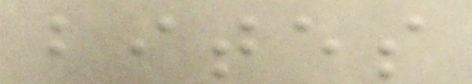bites
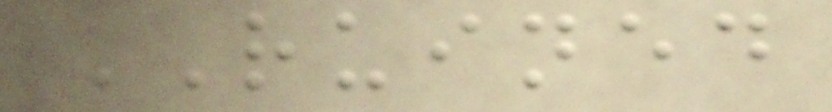RUINED
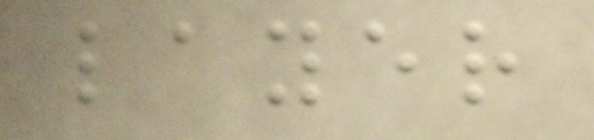layer
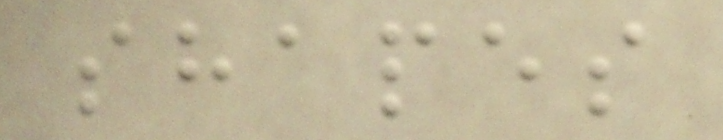shapes
